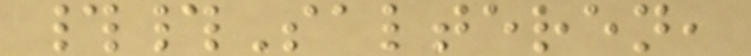##Salteren,
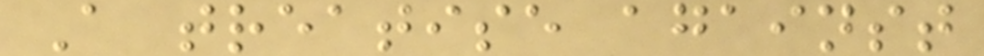A treatise against
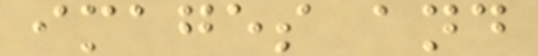images and
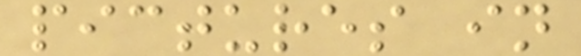pictures in
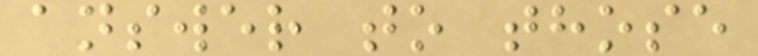answer to those
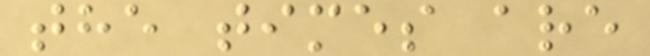the times are
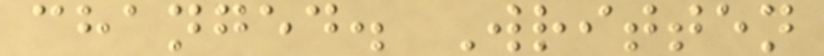changed. Written
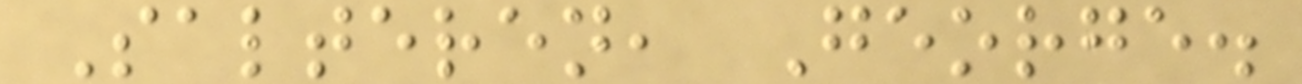Salteren, George.
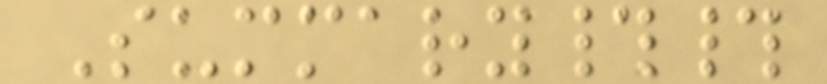Summary##
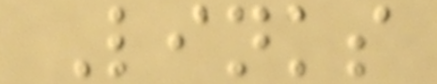Links
